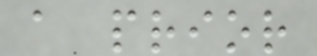a prior
